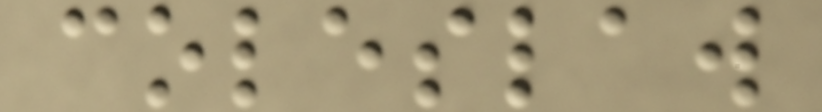coleslaw
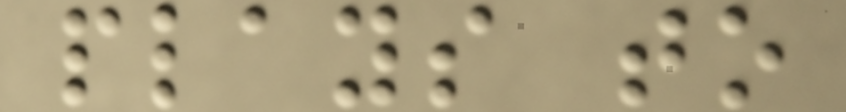plays to
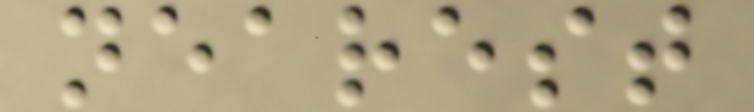nearest
